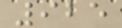925
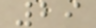29
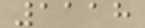1118
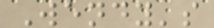Wendy's
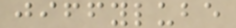jiffylube
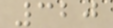320
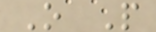O P
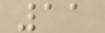11
